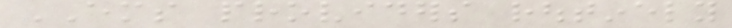EMS providers routinely
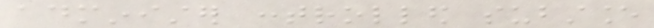administer controlled substance
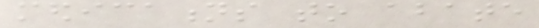medications to abate
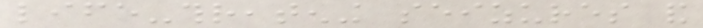life-threatening seizures and
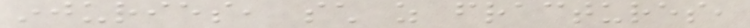injuries, such as fractures,
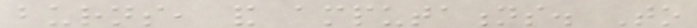burns, and amputations. To
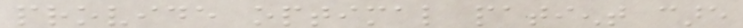provide optimal patient care
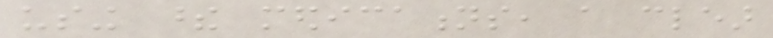using these medications, a clear
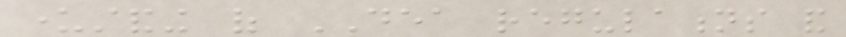understanding of DEA regulations and
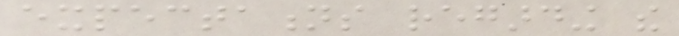expectations regarding the
